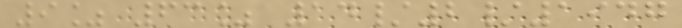9% 63% 14/2/1947
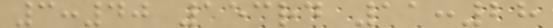3:40 153rd 11:28
